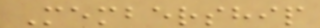Membership
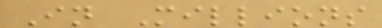In Millions
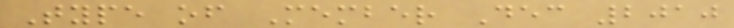Type of Member Dec 2010
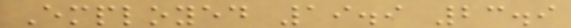Employed 19.9 23.9
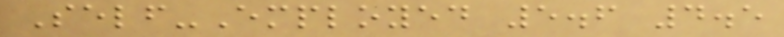Self-Employed 5.6 4.5
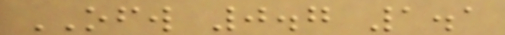OFW 0.7 1.1
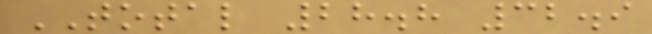TOTAL 28.8 32.9
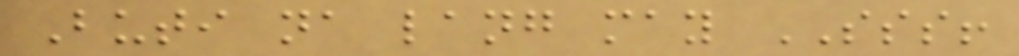Buti na lang may SSS!
